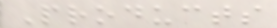Products
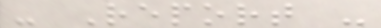- Report -
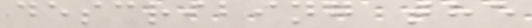describing the
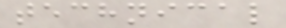technical
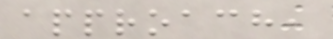approach,
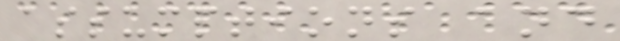assumptions and
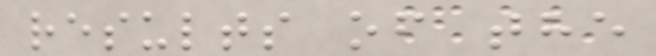results of the
